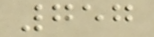757
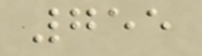755
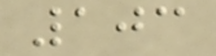103
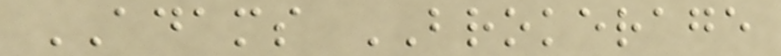ADAMS BROKERAGE
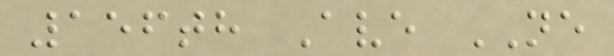156th Ave NE
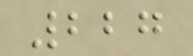227
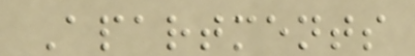Apartments
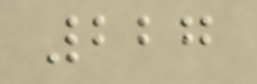227
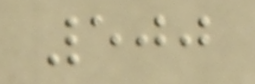500
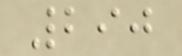290
